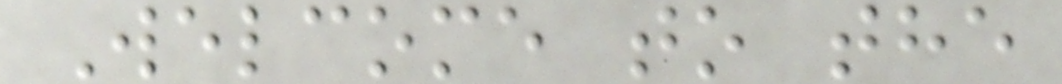Welcome to the
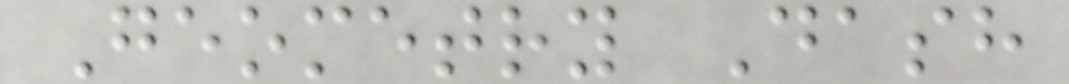Geometry Dash
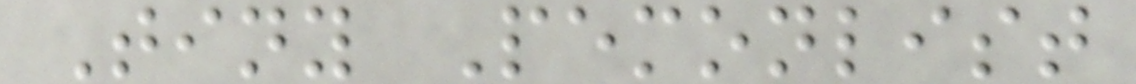Tiny Pemonlist
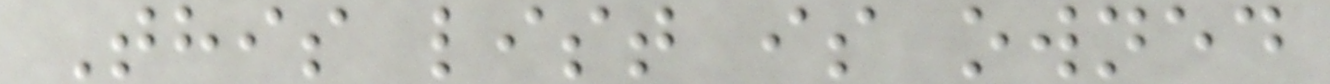This list is owned
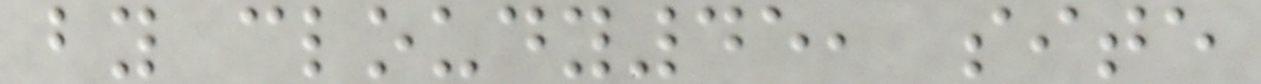by cloudy45, site
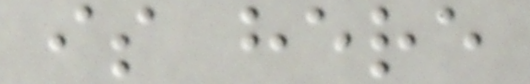is here
